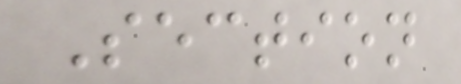Section
